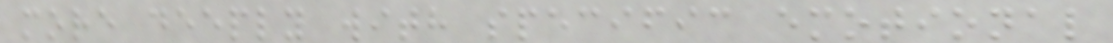more deeply with specific emotional
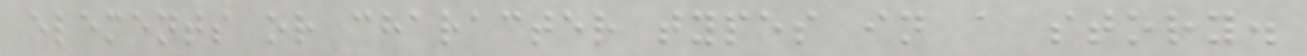elements or character types in a story.
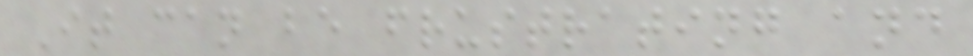It can be frustrating and
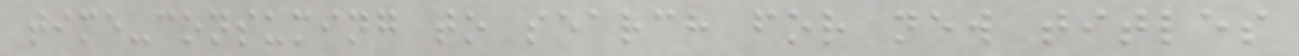time-consuming to search for new titles
